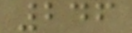246
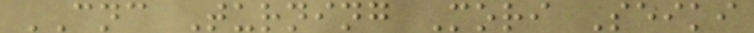CNC Turning Mori Seiki
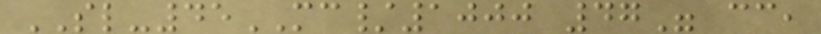SL-45MC/1000 47" cc,
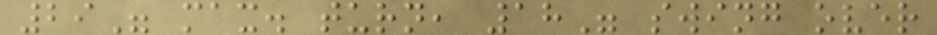29" max. turn, 18" swing over
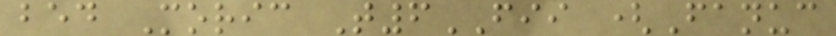bed Moric T6FII (Fanuc
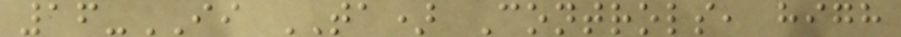16-II TA) Controls, high
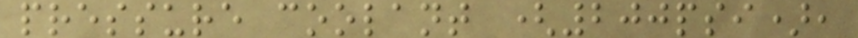pressure coolant (200psi),
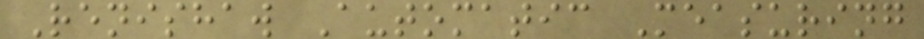Renishaw Automatic Measuring
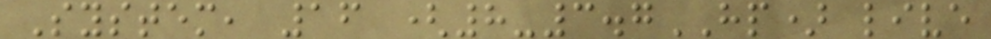System, 16 (8-3.7HP) live
